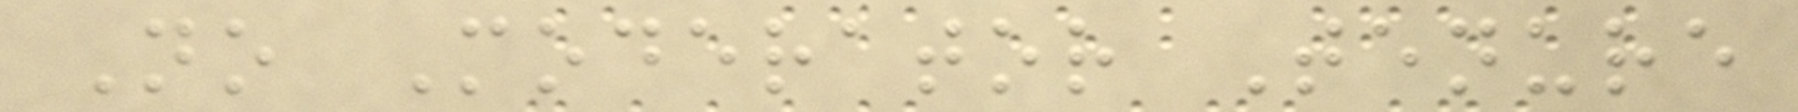No Moderator Tenure
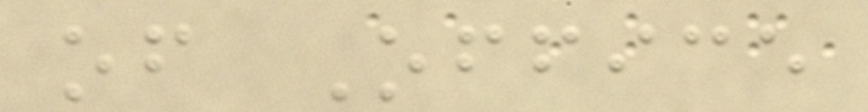of Office
